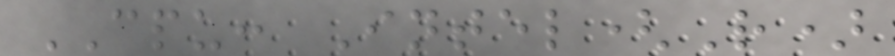CPU: Intel(R)
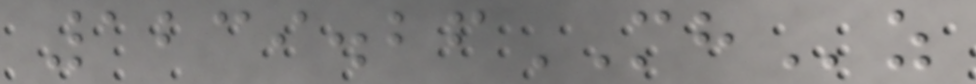1239.26MHz
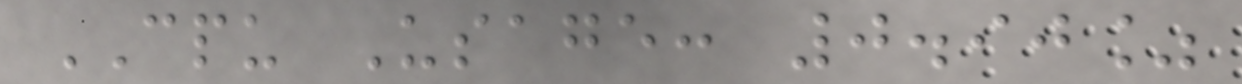CPU Usage: 0.90%
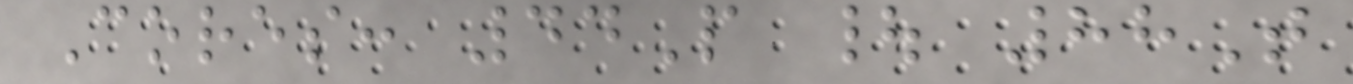Cores: 44P | 88T
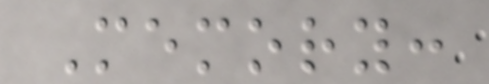Memory:
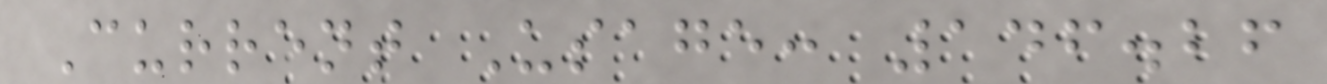Current Usage: 146.26
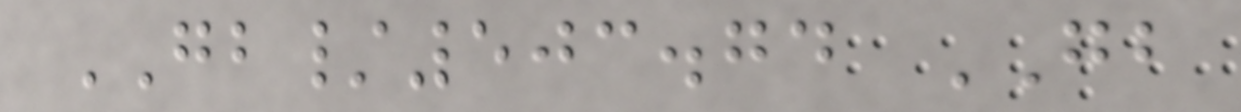GB/503.74 GB
